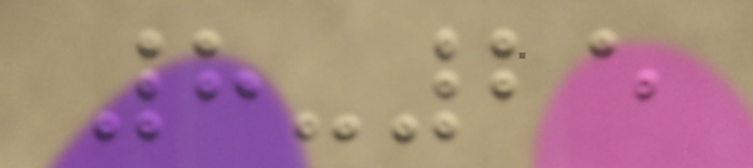8-25
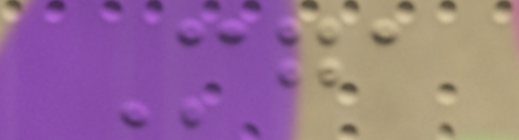Mga
